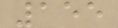155
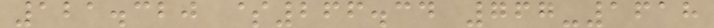121.320 $266.34 767-1618
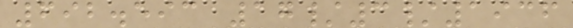692.593 17/3/1936
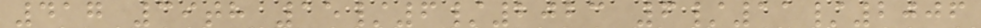417 39th 15/6/2023 6/11/2006
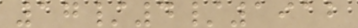17/4/1912
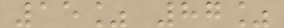15% 87%
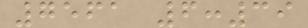7561 6:39
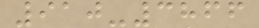910-3866
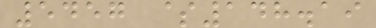5457 $148.19
